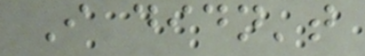I didn't
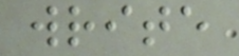write
